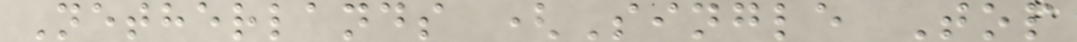Netherlands (Single Top
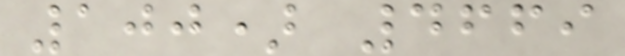100) 4669
